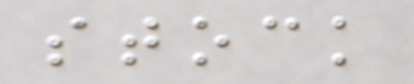stock
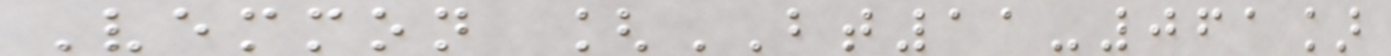Vemmon [BT11-061]
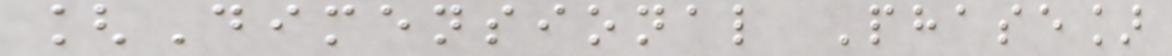[Dimensional Phase]
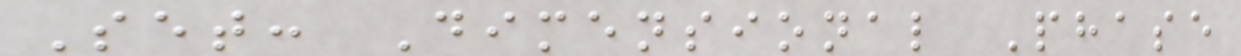Set: Dimensional Phase
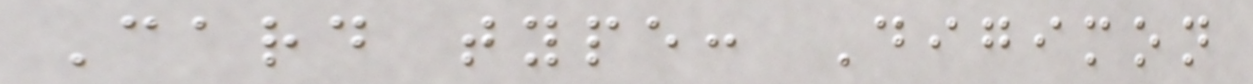Card type: Digimon
